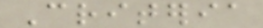Criteria
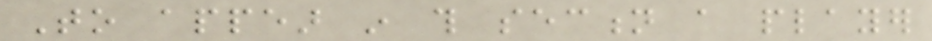To appear in this section a player
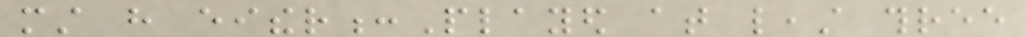must have either:Played at least three
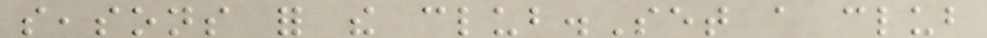seasons for the club.Set a club
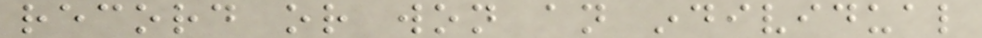record or won an individual
